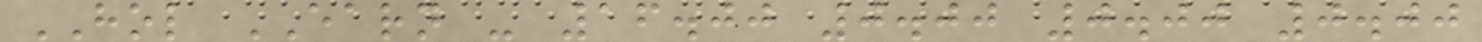HOL EARN - 16.00 0.00 0.00 0.00
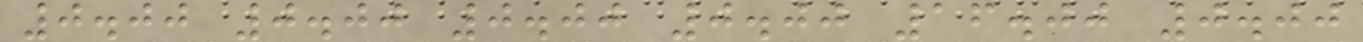0.00 0.00 0.00 0.00 16.00 0.00
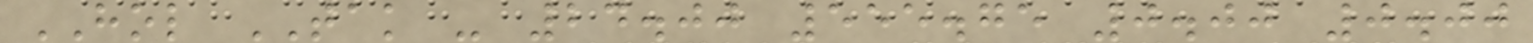HOL TAK - 24.00 555.75 0.00 0.00
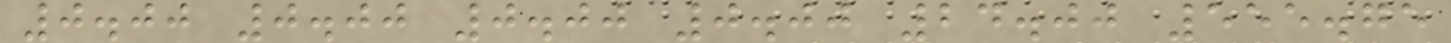0.00 0.00 0.00 0.00 24.00 555.75
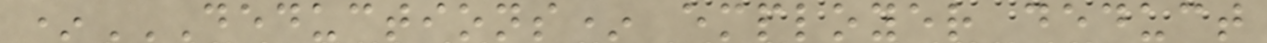*DEDUCTIONS* EMPLOYER DEDUCT
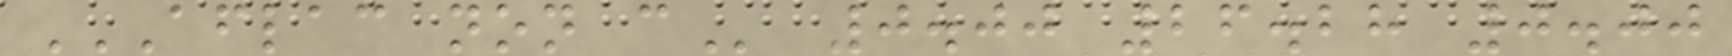AFLAC NON C 0.00 26.28 0.00
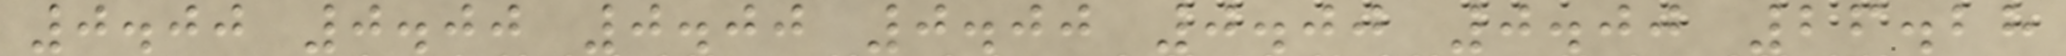0.00 0.00 0.00 0.00 0.00 0.00 26.28
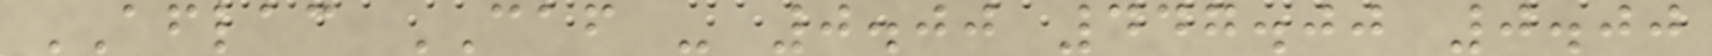AFLAC CAF - 0.00 447.00 0.00
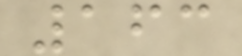163
